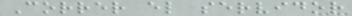Correr el servidor
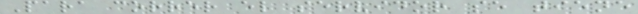Para correr el servidor se tiene
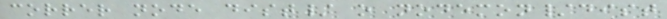correr node dist/ o nodemon/dist
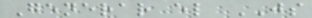Generar el JS
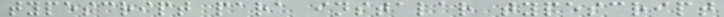typescript para instalar typescript
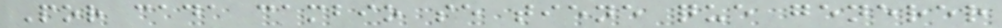Por cada cambio se tiene que generer
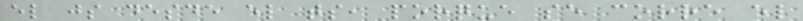el js desde el ts, porque se corre el
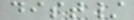dist/
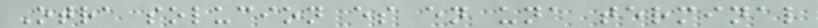Otra solucion es en una terminal
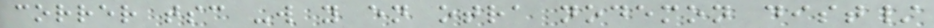correr tsc -w y en otra nodemon dist/
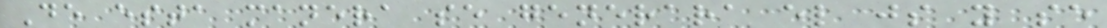De esta manera se generara el js y se
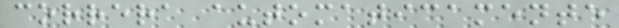correra automaticamente
